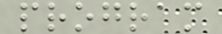program
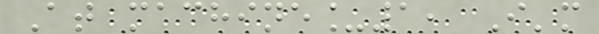At machine_1, I'm
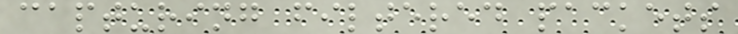capturing filtered packets
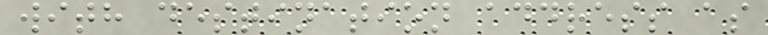with destination address as
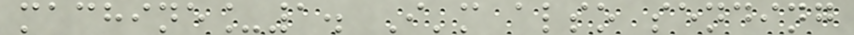machine_1. I'm also sending
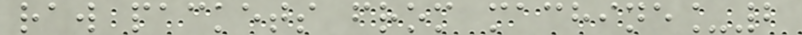raw packets from machine_2
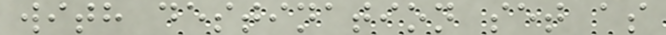with destination set as
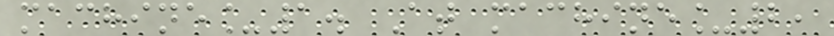machine_1. At machine_2,
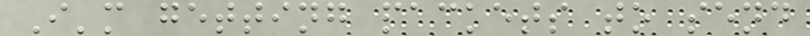I'm getting packets to send
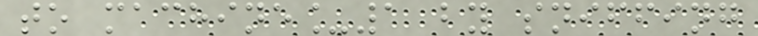to machine_1 by sniffing
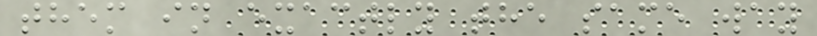them in exactly the same way
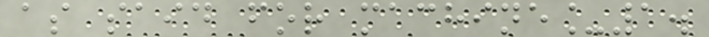as said for machine_1.
